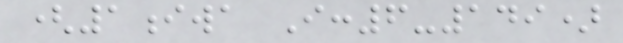(1iwa I:6-149)
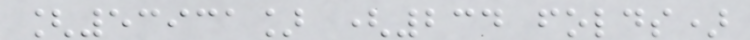[53931] (234 folds)
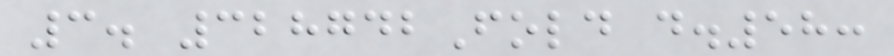3. 328742Fold d.58:
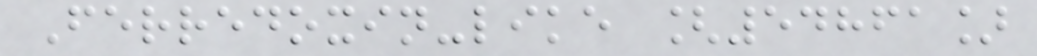Ferredoxin-like [54861]
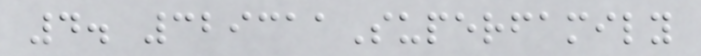4. 329311Superfamily
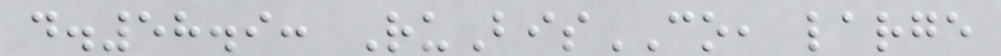d.58.9: RuBisCO, large
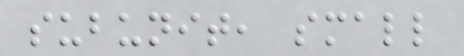subunit, small
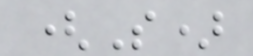(S)
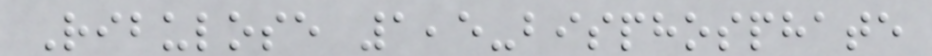Ribulose 1,5-bisphosphate
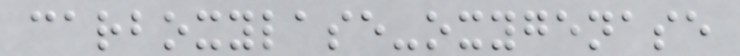carboxylase-oxygenase
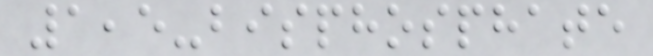1,5-bisphosphate
